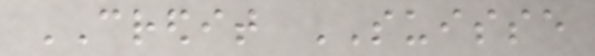CREDIT SUISSE
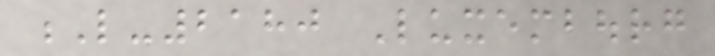L-2180 Luxembourg
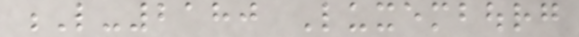L-2180 Luxembourg
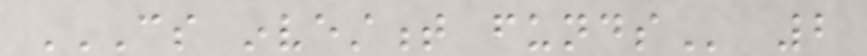CS INVESTMENT FUNDS 2
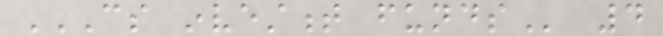CS INVESTMENT FUNDS 4
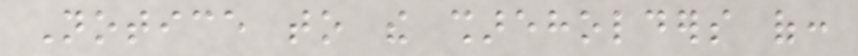Notice to the shareholders of:
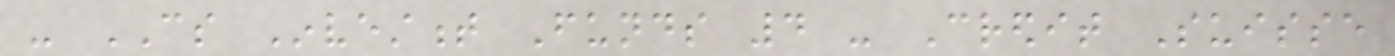- CS Investment Funds 4 - Credit Suisse
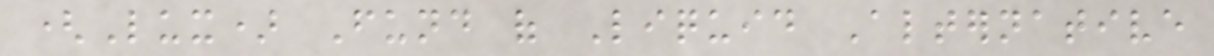(Lux) Fund of Liquid Alternative
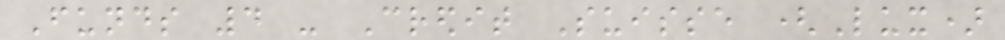Funds 4 - Credit Suisse (Lux)
